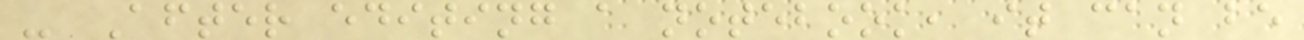- After editing a notebook, it can be
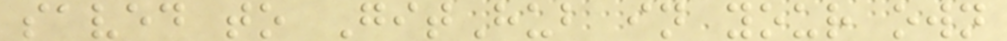saved to GitHub in your own
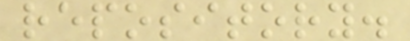repository.
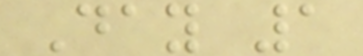Day 1
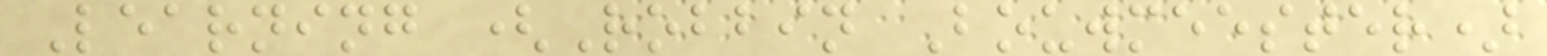Learning (Robbin Bouwmeester)
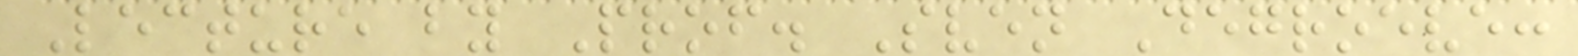Lecture by Prof. Sven Degroeve:
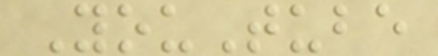YouTube
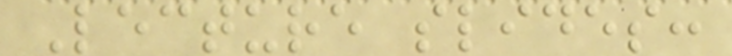Lecture slides:
